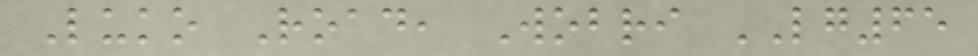Luko Road, Wobri LG65
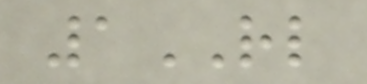1RL
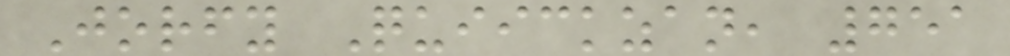Jorfy Quiickzan, 751
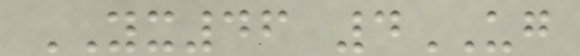YX46 4UG
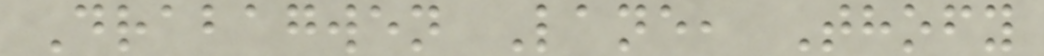Drabagwen Lane, Thofy
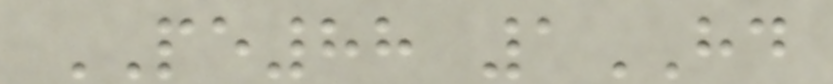PE88 1HD
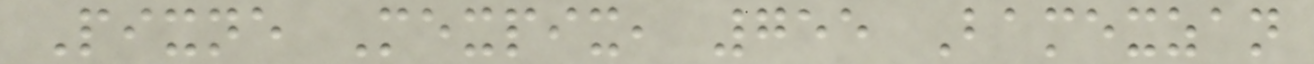Pixne Mexpix, 755 Bamexzan
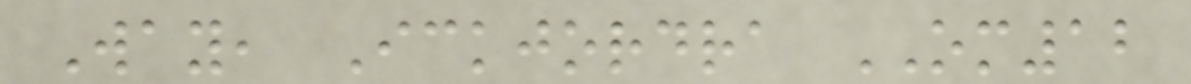Way, Ickjordra OM12
